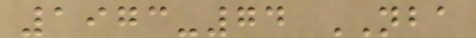1973-74 NBA
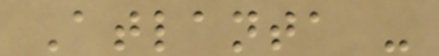Atlanta -
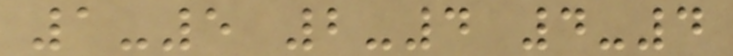1-5 2-4 4-4
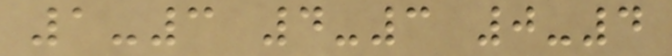1-3 4-3 0-4
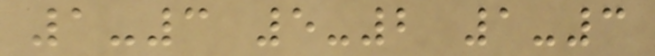1-3 5-2 1-3
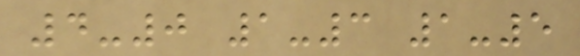4-0 1-3 1-5
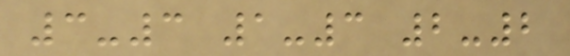3-3 1-3 2-2
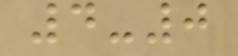4-0
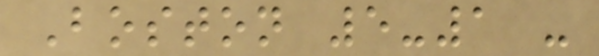Boston 5-1 -
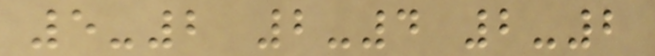5-2 2-4 2-2
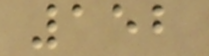152
